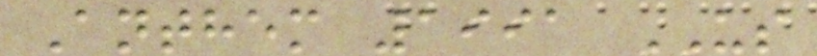Anthem 1991 US
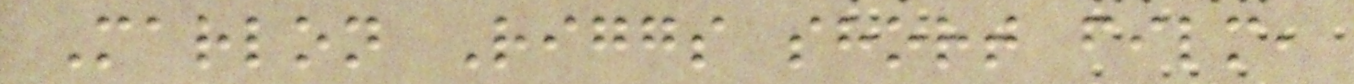Marlon Riggs short film,
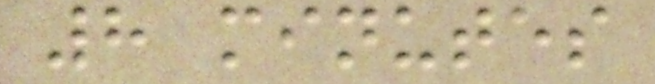8 minutes
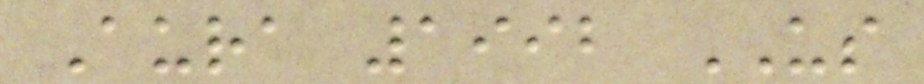Aura 1992 US
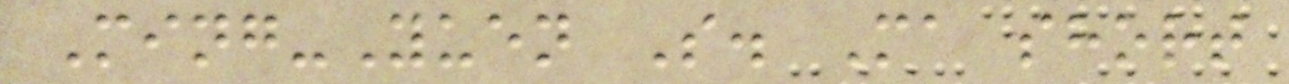Ming-Yuen S. Ma short
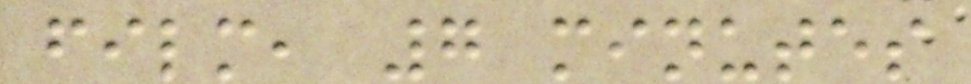film, 7 minutes
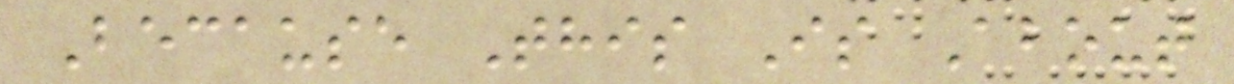Because This Is About
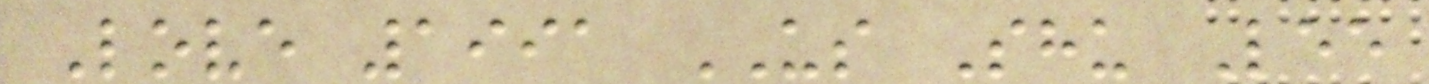Love 1991 US Shu Lee
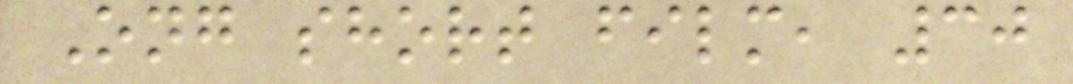Ong short film, 30
